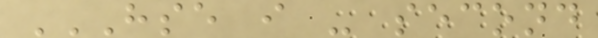HSE I - SECOND
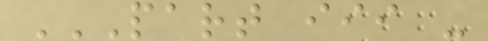PART III -
